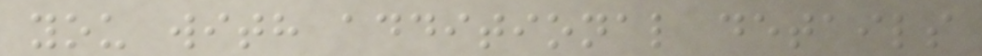you with additional details
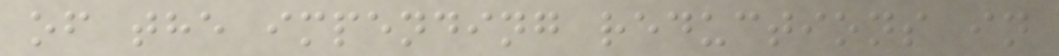of the impending reductions in
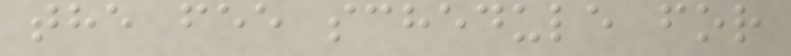the fee schedule for
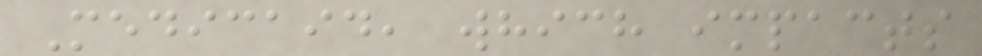Medicaid, which impacts
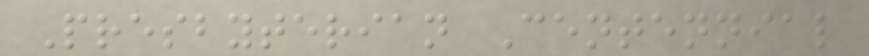Presbyterian Centennial
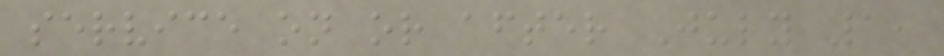service on or after July 1,
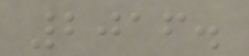2016.
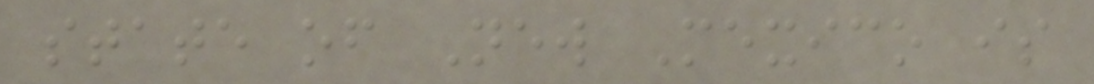state of New Mexico is
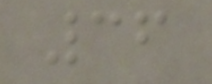36
